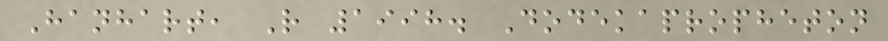Hanhart, R 1998. Dodekapropheton
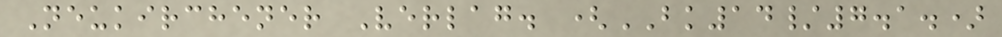Neukirchener Verlag. (BK14/7.1.)
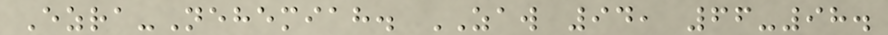Ezra-Nehemiah. ZAW 94, 66-98.
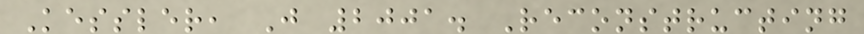Kessler, J 2001. Reconstructing
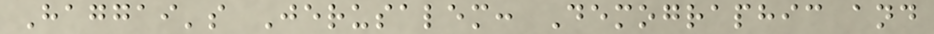Haggai's Jerusalem: Demographic and
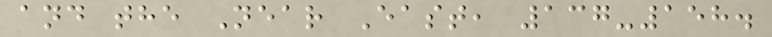and the Near East, 137-158.
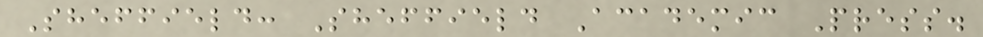Sheffield: Sheffield Academic Press.
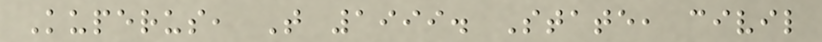Kuperus, T 1999. State, civil
